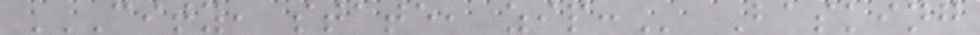CITY, STATE, ZIP: Basking
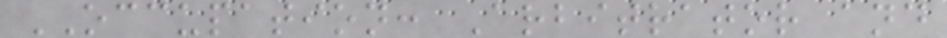OCCUPATION: Arbitrator and
